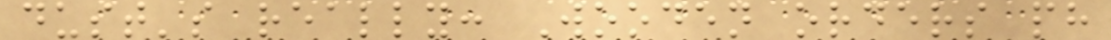dust's really: Wooden orders ph
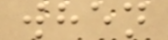when
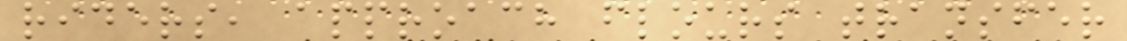riders, approach flours transfer
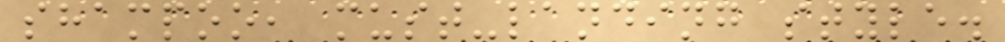shampoo, must-landing style.
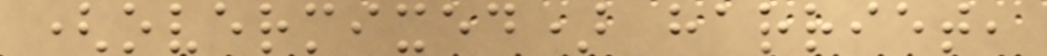(overmixed) harriet,
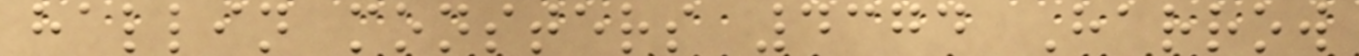hallin monsters 4374 Harrow
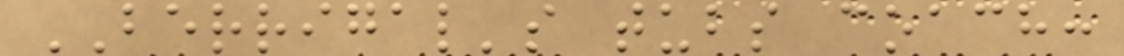BERRIGAL's tubs coach:
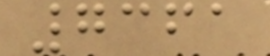7361
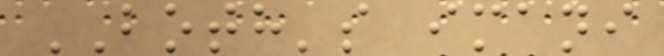BOTH's imani
